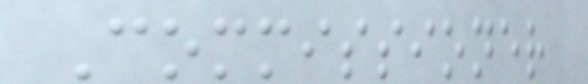Commissioner
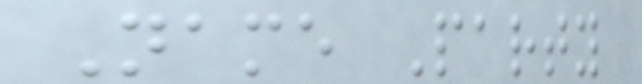Name Party
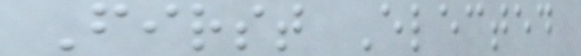First Elected
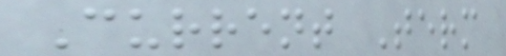Current Term
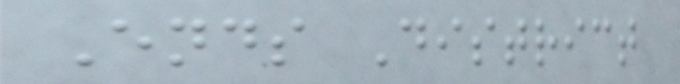Ends District
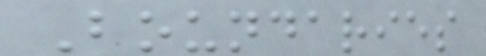Boundaries
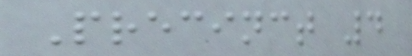Precinct 4
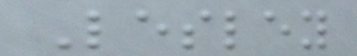Lesley
